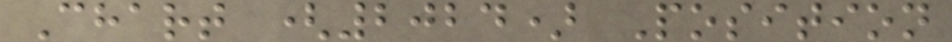Chart (2024) Position
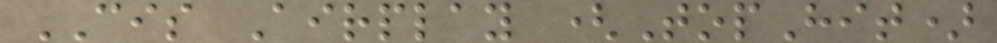CIS Airplay (TopHit)
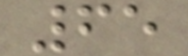65
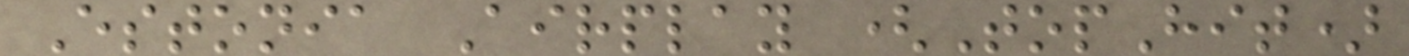Estonia Airplay (TopHit)
